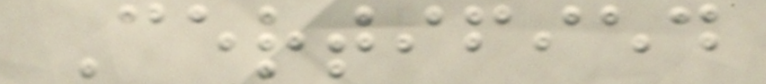Certified
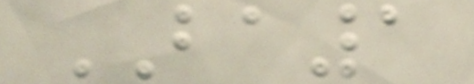BA1
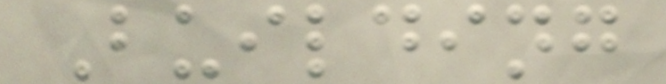Building
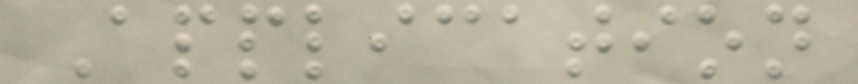Application
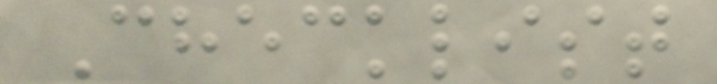Checklist
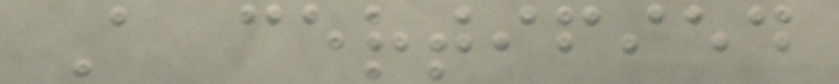A certified
